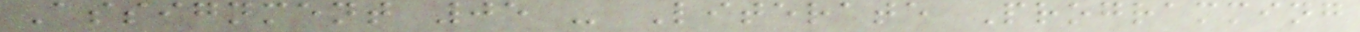Assignment 05 - Literate Programming
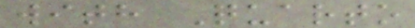with Quarto
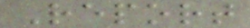Report
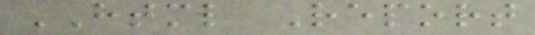HTML Report
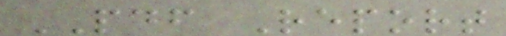PDF Report
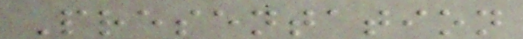Presentation
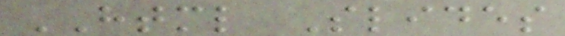HTML Slides
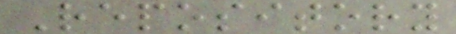Repository
